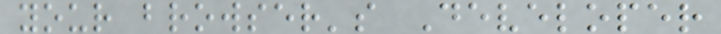your browser's Developer
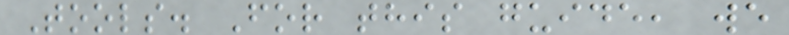Tools. For this guide, we
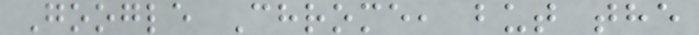Google Chrome, but the
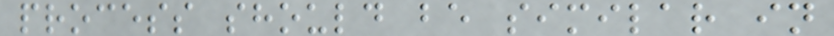process should be similar in
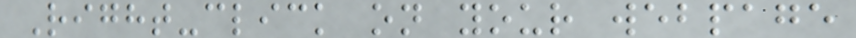Right-click on your webpage
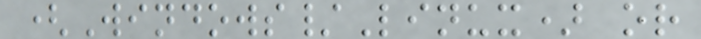(Windows/Linux) or
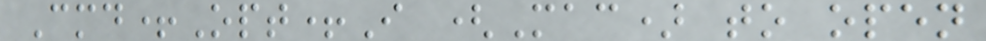Cmd+Opt+I (Mac) to open
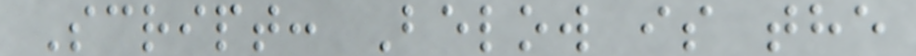Script: Below is the
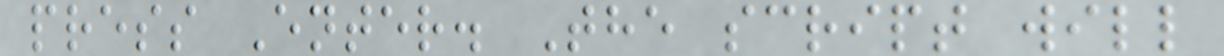press Enter. The script will
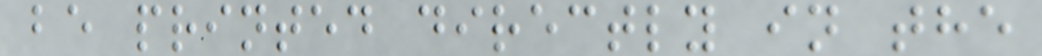be printed directly in the
